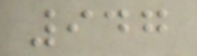947
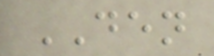DEN
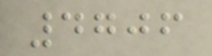4706
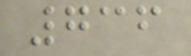736
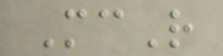McR
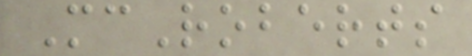McRoberts
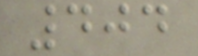404
